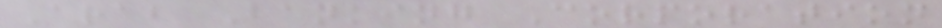Arab Banking Corporation
